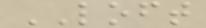LOFT
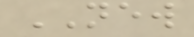NEW
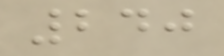240
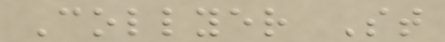Collyer St
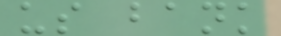us bank
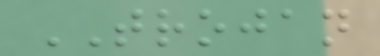TROJAN
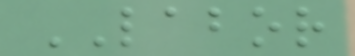LABOR
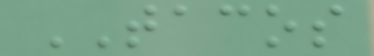TACOS
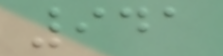941
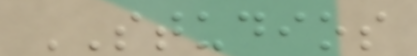STUDIOS
